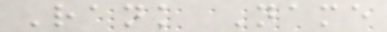Rank Name
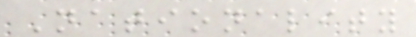Nationality
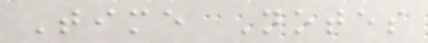Time Notes
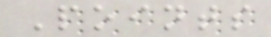Points
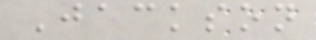Jackson
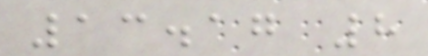13.17 8
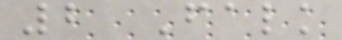2 Falk
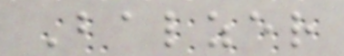Balzer
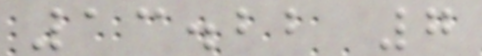13.22 7
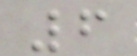6
